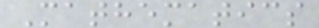Mathematics
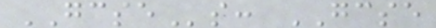GCSEs: GCSE
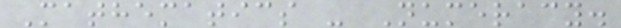Mathematics - Numeracy.
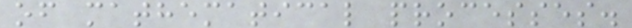of mathematical processes.
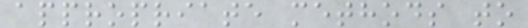appropriate methods to
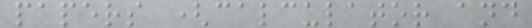papers (calculator and
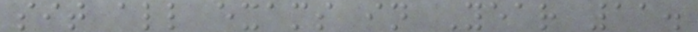sit all exams in Year 11.
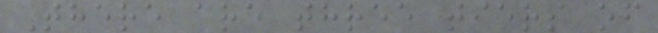There are three tiers of
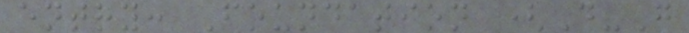entry: Foundation (D-G
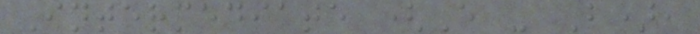Intermediate (E - B),
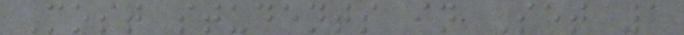Most students in Set 1
